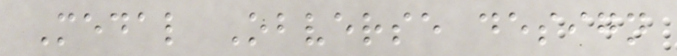Medal Obverse design
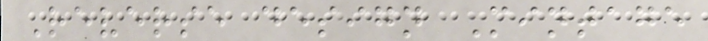Reverse design Mintage
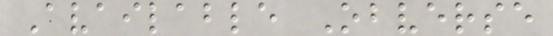Available Obverse
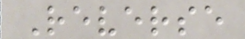Reverse
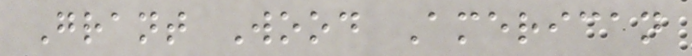Grant Wood American
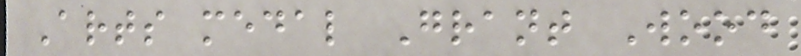Arts medal Grant Wood
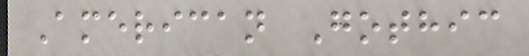American Gothic
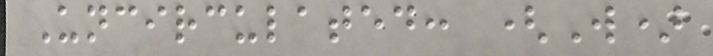Uncirculated: (W)
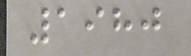1980
